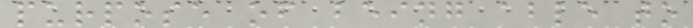purpose of being able to
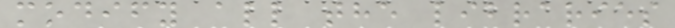modify all the libraries
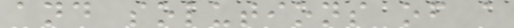and solutions of a
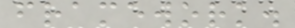framework.
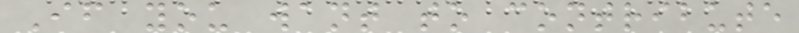If you want to contribute
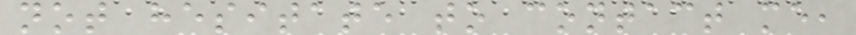not hesitate to contact me,
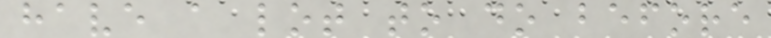have a lot to do before
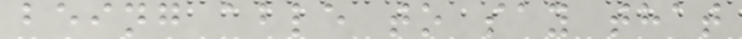being able to say that
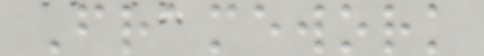Framework
